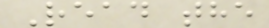Read the
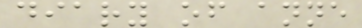diary of anne
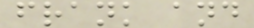frank and
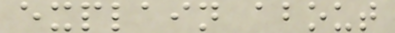explain about
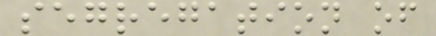segregation of
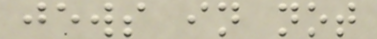jews in not
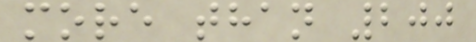more than 200
